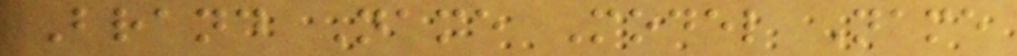Brand Name Model Name
